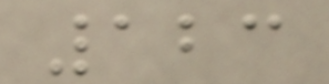123
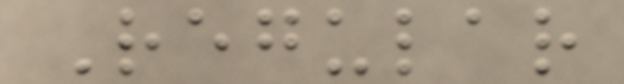Regular
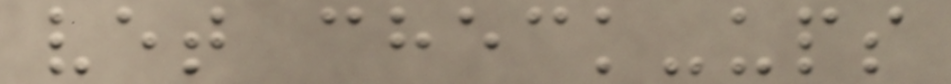vet check-ups
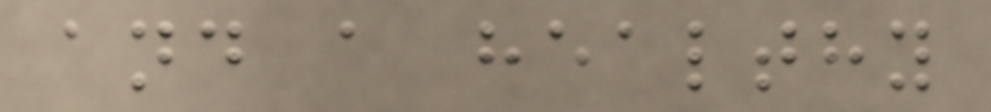and a healthy
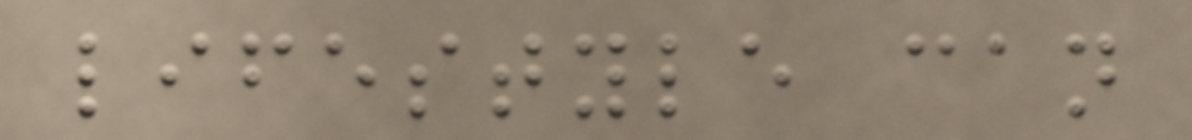lifestyle can
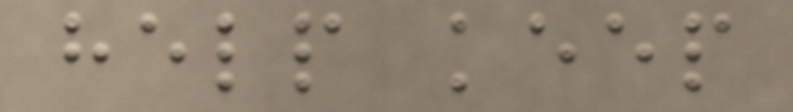help keep
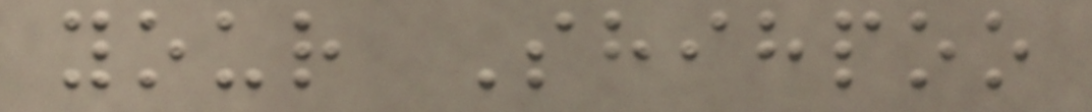your Shihpoo
